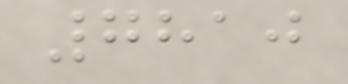7810
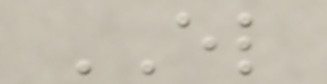EL
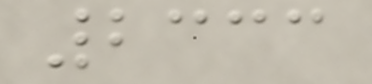2333
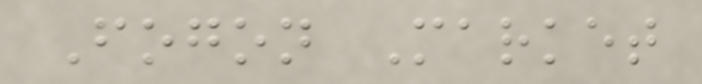Fogon Market
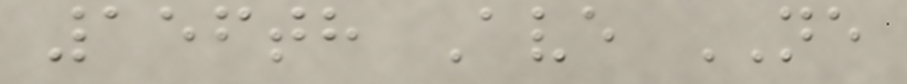156th Ave NE
